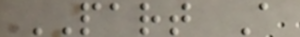PART A
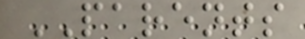PARENTS
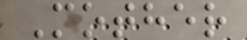Mother
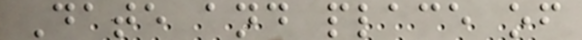Date and place of
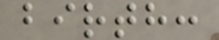birth:
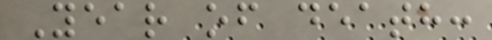Year of death:
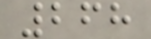268
